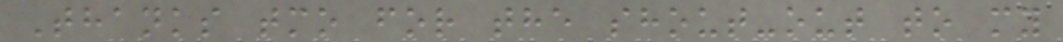Thanks tmo for the shout-out to my
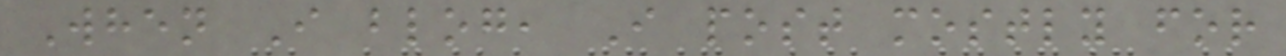When I blog, I post mostly for
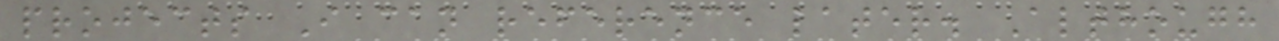projects I can reference later. Although
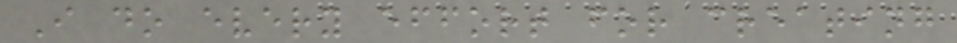I do every effort for creating
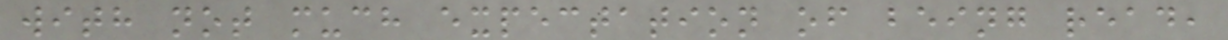with not much expectation of being read,
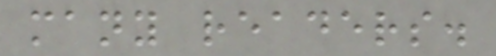many readers.
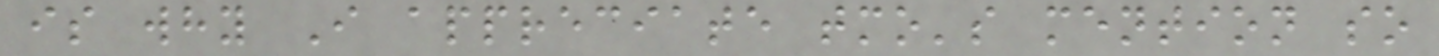is why I appreciate tmo's mention so
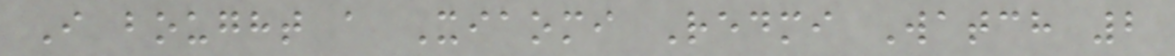I bought a Xiaomi Redmi Watch 2
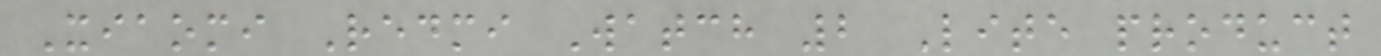Xiaomi Redmi Watch 2 Lite product
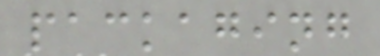packaging
